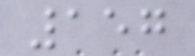157
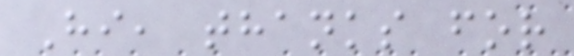Hi, thanks for
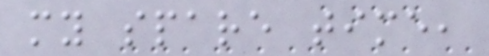my spare time,
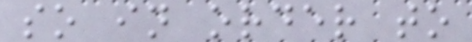so in order to
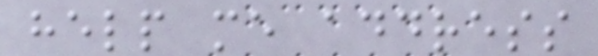help me address
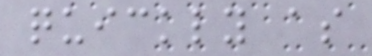quickly as
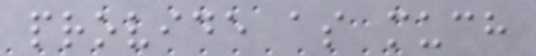provide as much
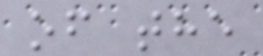of the
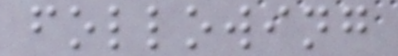following
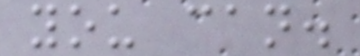you can.
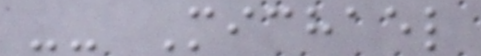-- Michael
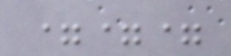===
